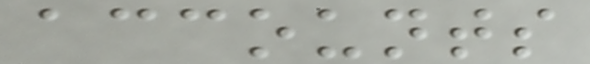accounts
